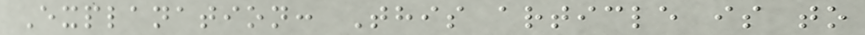Explanation: This article is to
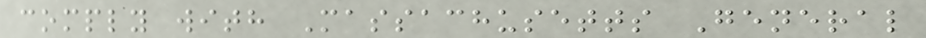comply with Massachusetts General
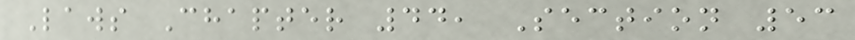Laws Chapter 44, Section 53
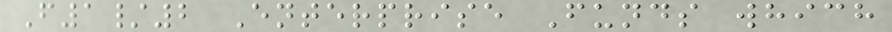F1/2 Enterprise Funds which
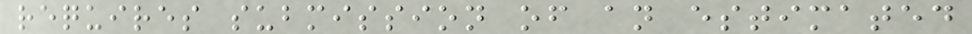requires submission of an estimated
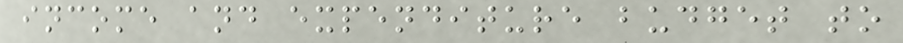income and expenditure budget to
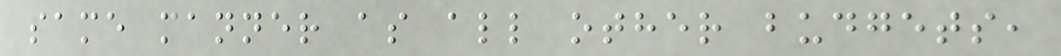same manner as all other budgets,
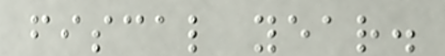fiscal year.
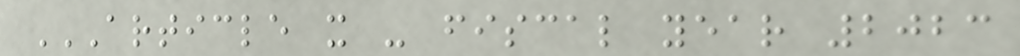ARTICLE X - FISCAL YEAR 2023
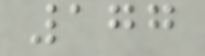177
